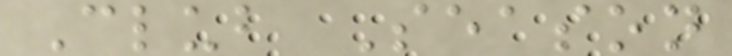Club Season
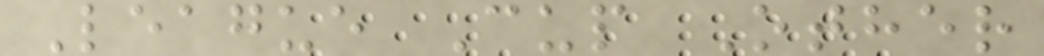League Cup Other
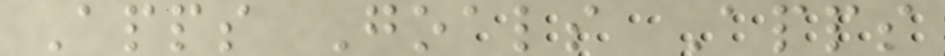Apps Goals Apps
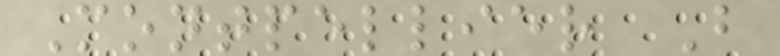Montpellier B
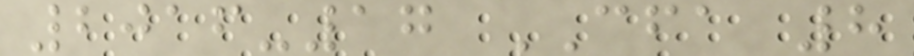2016-17 CFA 8
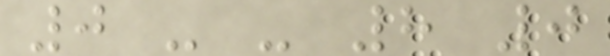0 - - 8 0
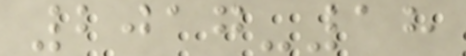2017-18
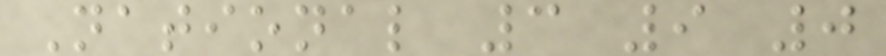National 3 9 0
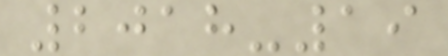2018-19
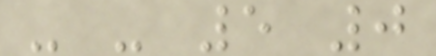- - 5 0
